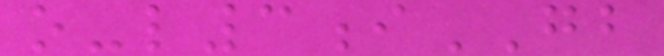o-l3iGB
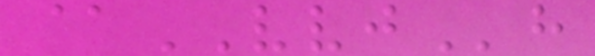@VVJh
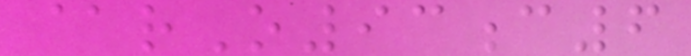@rO93c6
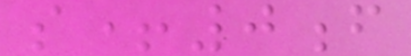s+0f
